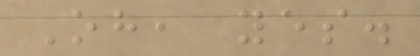Oh, yes.
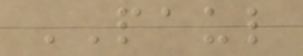PAUL
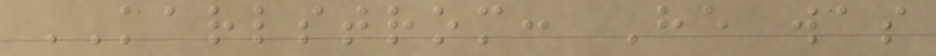KARLSTROM: He was
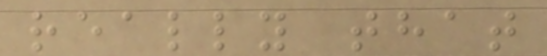really that
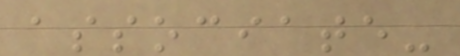associate-
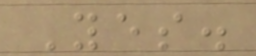Yes.
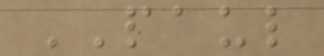PAUL
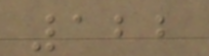122
